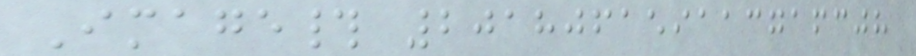Image# 201806159113716308
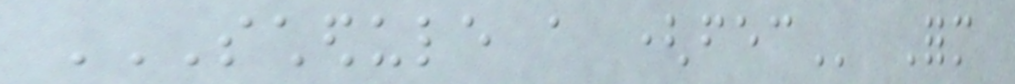SCHEDULE A (FEC Form
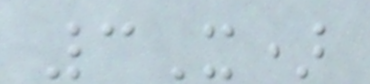3X)
